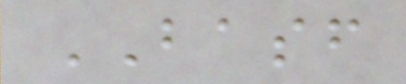BASF
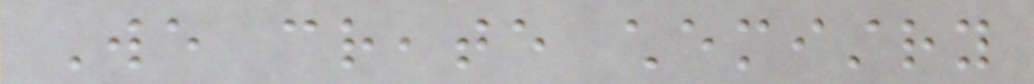We create chemistry
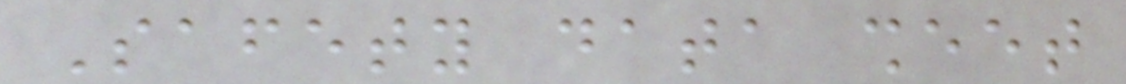Safety data sheet
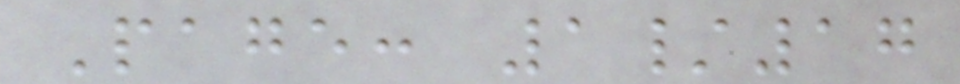Page: 1/17
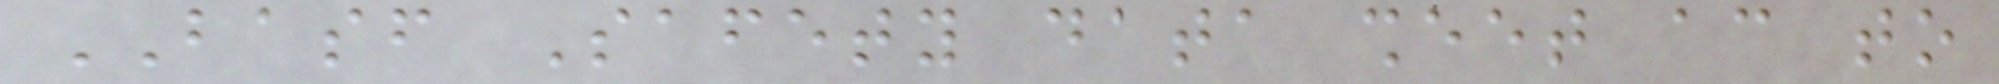BASF Safety data sheet according to
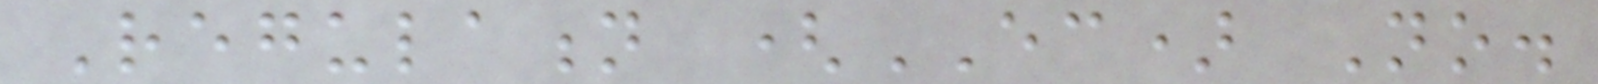Regulation (EC) No.
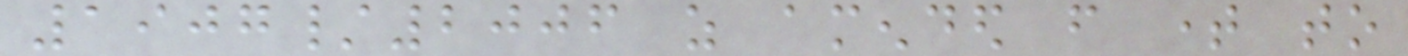1907/2006 as amended from time to
